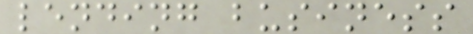lending business
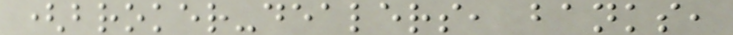(broker-dealers, banks,
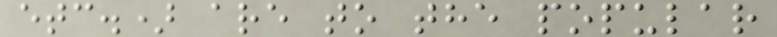etc.) are to the popular
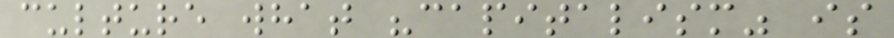culture what "capitalism" is
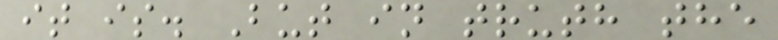it is. But in truth the
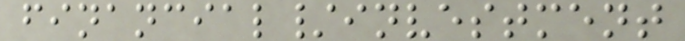financial/investment
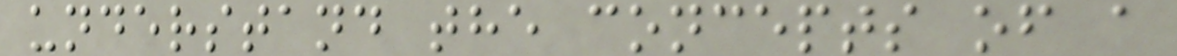understand the concepts of a
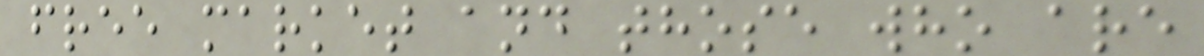free market and those who are
